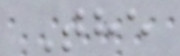The
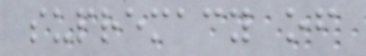supremacy of
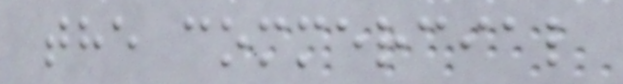the commercial
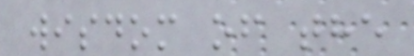wisdom of the
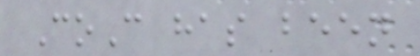CoC has been
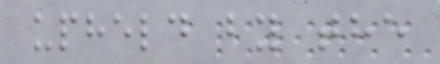upheld by the
